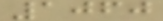1060
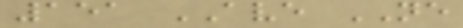151 AVE NE
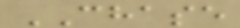CHASE
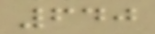640
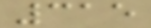315
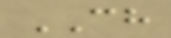CH
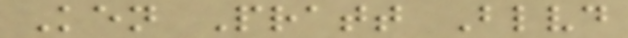Ken Pratt Blvd
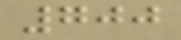700
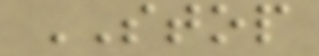STOP
